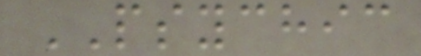PSYCHIC
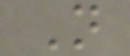N
